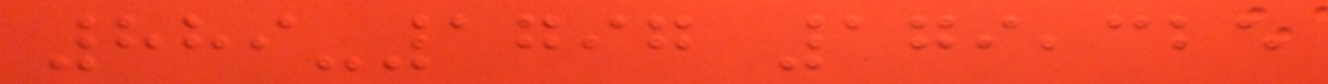889-1797 179,325
